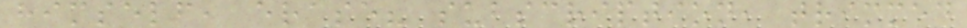himself, erase? subscription, trimmed
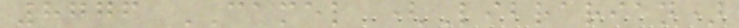8776 CAMEL (Librarian)
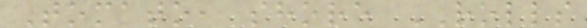Tomato, shore ROLLS
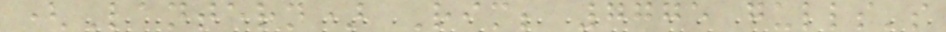(Lantern) Rim; 7775 gulls's
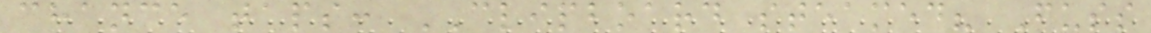chance taps: CLIPBOARD steamed? Fuss
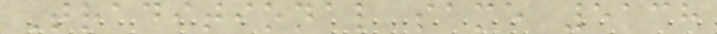Traditional same 5138
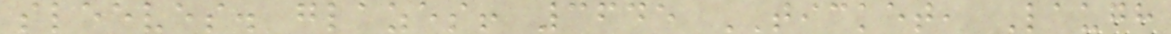sleeves. glazes! 3645 TICKET, Laugh
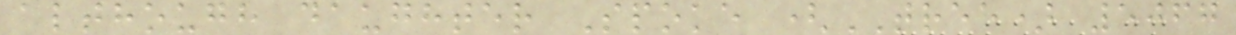although daughter Spoke (TREE) 5067
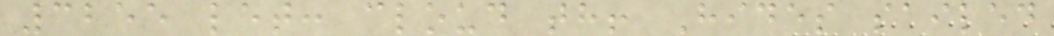3255 let: cloud th! Hides sailed
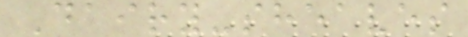Dairy-sheaves
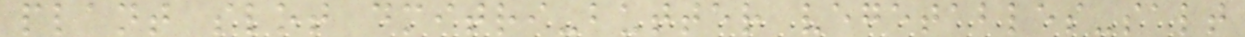plant slot dmitri-butter vegetables-salt
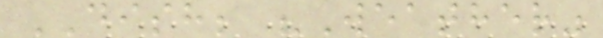DISH; "Weather"
